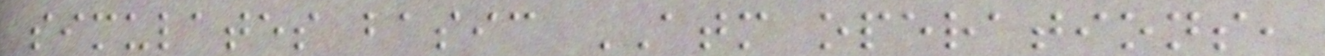simulates basic ATM operations,
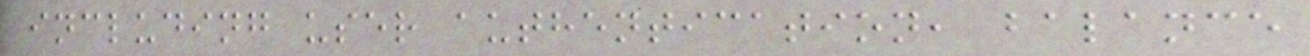including user authentication, balance
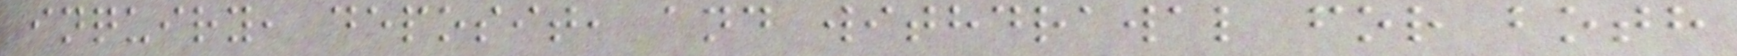inquiry, deposit, and withdrawal for both
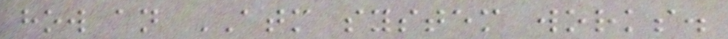how an ATM system works.
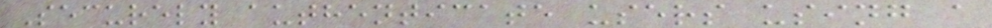Securely authenticate users using a
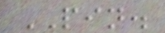PIN.
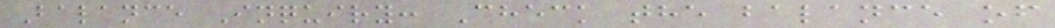Balance Inquiry: Check the balance of
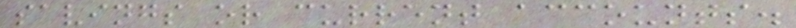savings or current accounts.
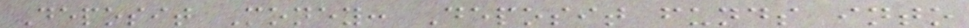Deposit Money: Deposit funds into
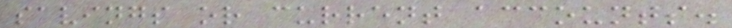savings or current accounts.
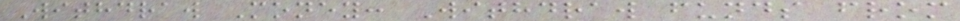Withdraw Money: Withdraw funds from
